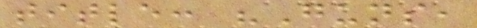title: "Guns,
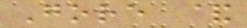Gore &
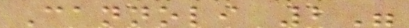Cannoli 2"
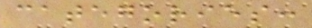categories:
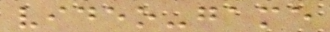video-game
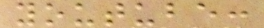youtube:
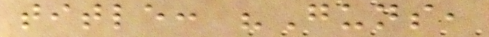title: "Guns,
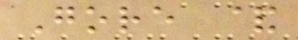Gore &
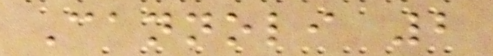Cannoli 2
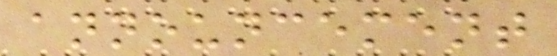announcement
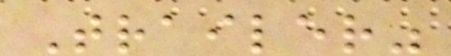Trailer"
